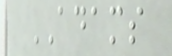ADAMS
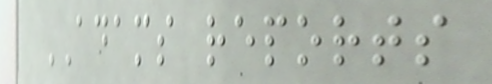ADAMS reports
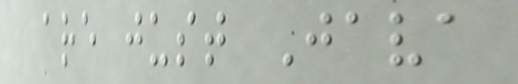are just Java
